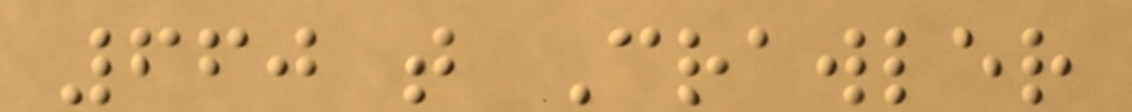660 t Crawler
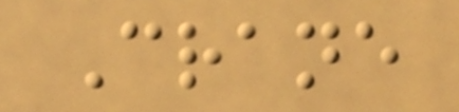Crane
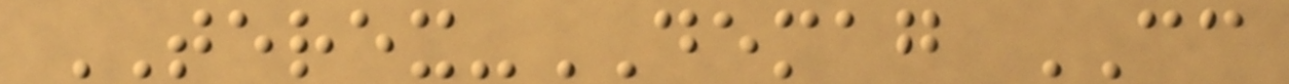TEREX-DEMAG CC
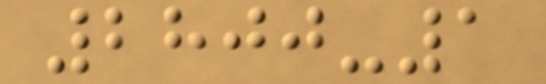2800-1
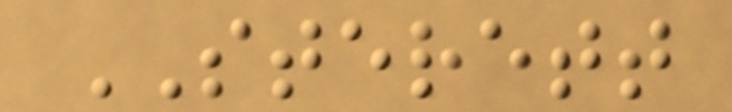STERETT
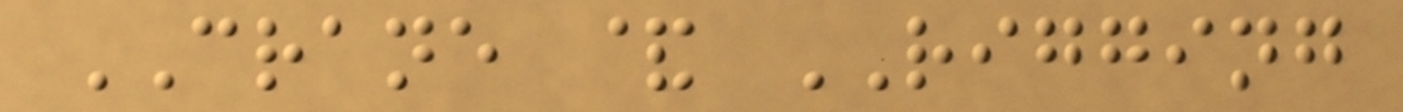CRANE & RIGGING
